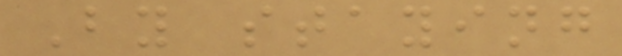By staying
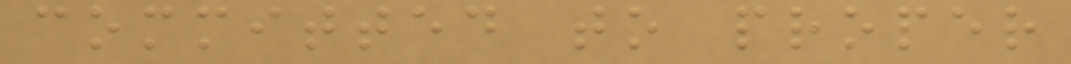committed to proper
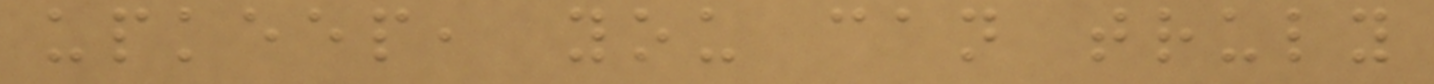upkeep, you can truly
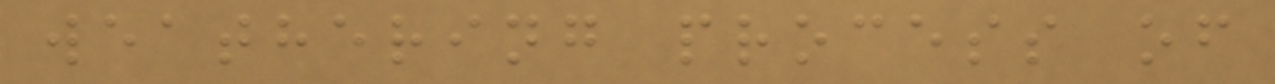weathering process of
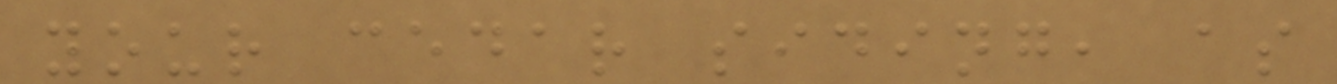your cedar siding, as
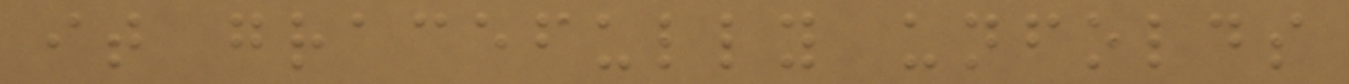it gracefully unfolds
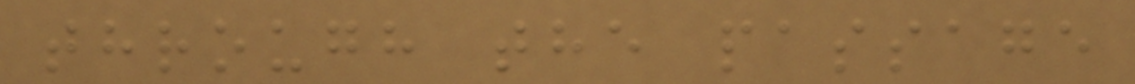through the passage
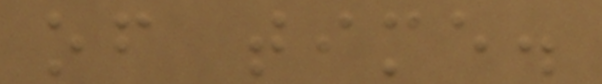of time.
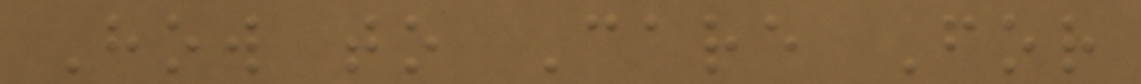How to Care For
